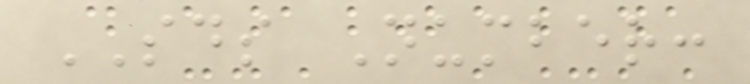SDS Number:
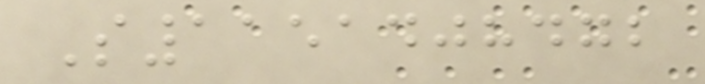S1151408472
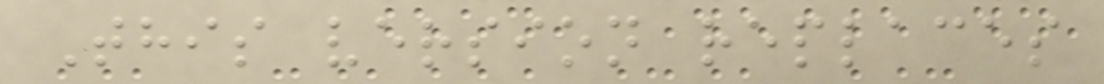This version replaces
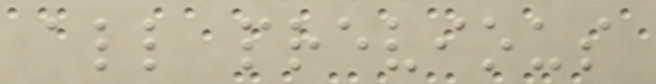all previous
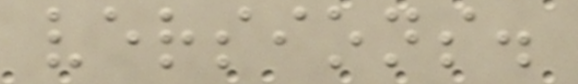versions.
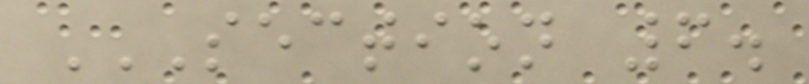SECTION 6.
